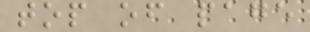top of page
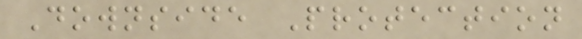Downside Protection
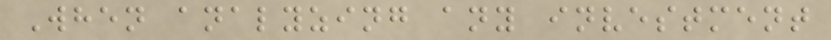When analyzing any investment
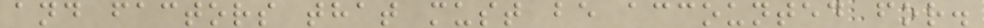and factors that must be accounted for.
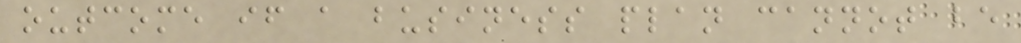outcome if a business plan cannot be
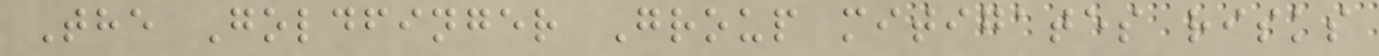The Goldfinger Group mitigates risks
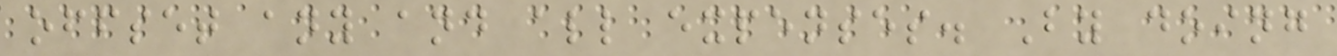offset any and all expenses. By doing
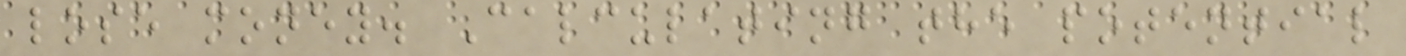lose money. Calculating the potential
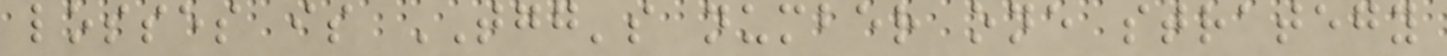losses is TGG's number one strategy
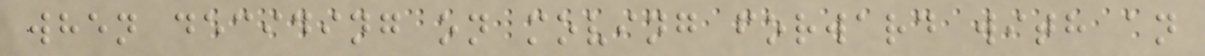when deciding on moving forward with an
